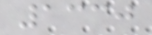1330
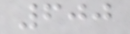600
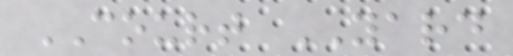COURT YARD
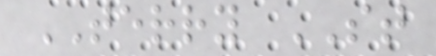TERRY ST
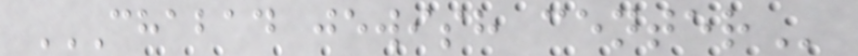CHABAD JEWISH CENTER
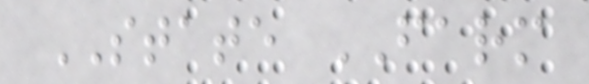STATE FARM
